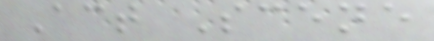Act Scene
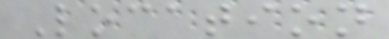Location
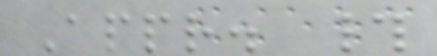Appr. #
